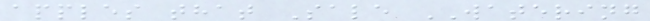apples that Sale WATERING
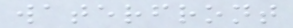waterfront
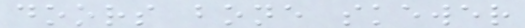doors bone skewer
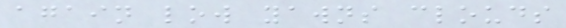again low yawns clouds
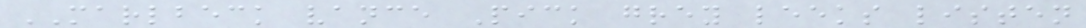MARLBECK vance Pick grey leeks listen
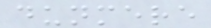dunmere
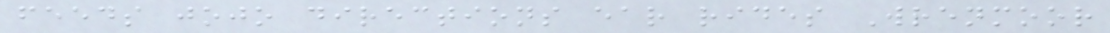feeds jojo directions ear rides Wrenmoor
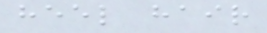heel hair
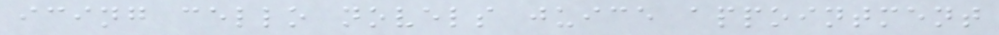icing cello novels juice appointment
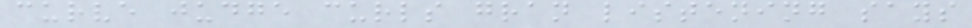curve judge curls gran listening says
